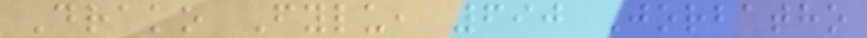Drako Fylu, 690 Jorbatho
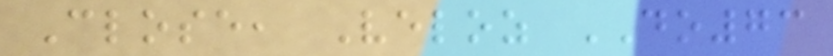Close, Veloz DO73
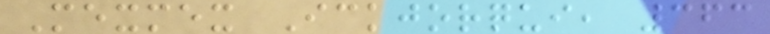Mexmex Ickjorqui, 363
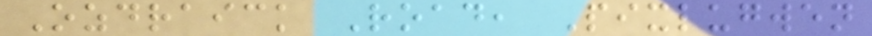Ozdraick Road, Pixlugwen
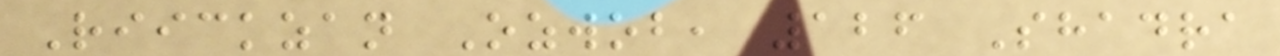Riickzan Ozwob, 126 Shadra
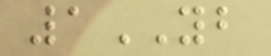1YB
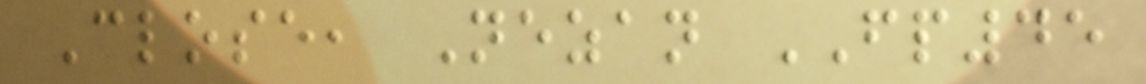Close, Nezan FP45
